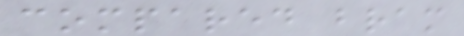compared bram
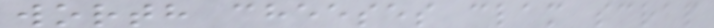worth cheeses clam scrap
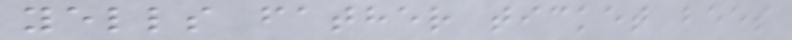yells father ticket bees
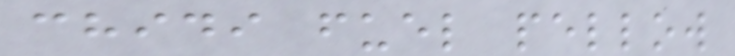chidi fuel pellow
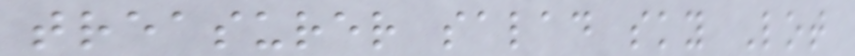treasurer salad sky Lot
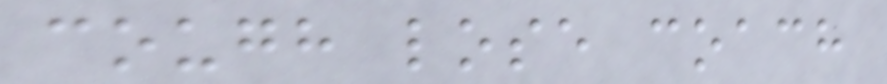cough lose coach
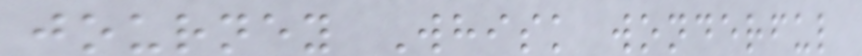journey Whisk wonderful
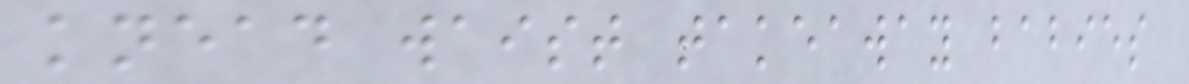knead waist takeaway babies
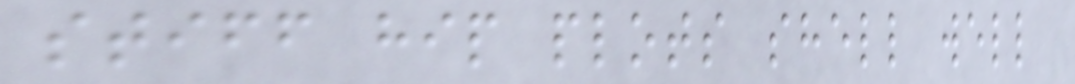stiff hip plots shell well
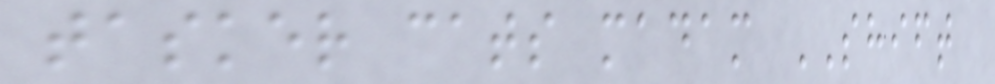tasker cats madam SHIFT
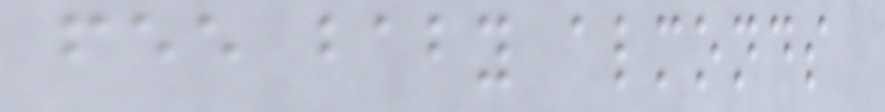fee baby almonds
